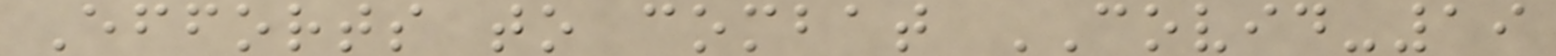Efforts to combat COVID-19
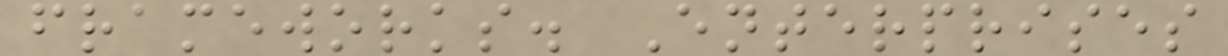frameworks. Enterprises
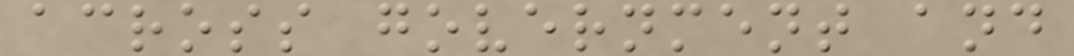across government and
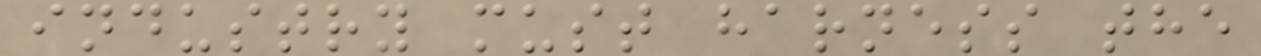industry must harness the
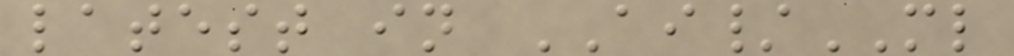latest in AI/ML
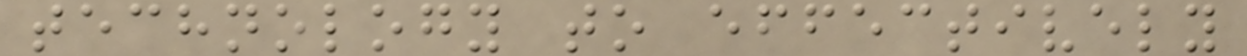technology to effectively
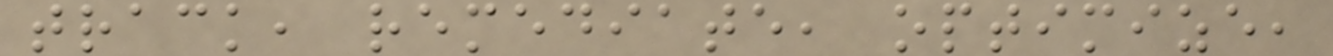track, remediate, optimize,
